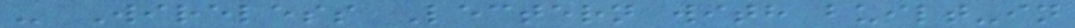- Wireless Lectern with built-in
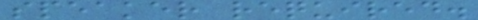speaker required.
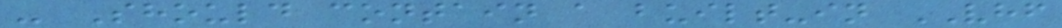- Should contain a built-in VHF
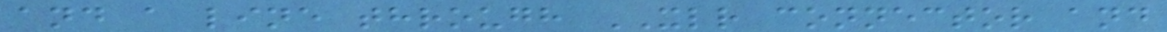and a line through XLR connector and
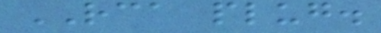RCA plug.
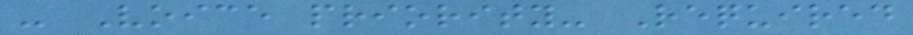- Voice priority- Required
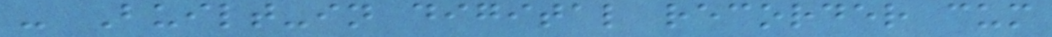- Built-in digital recorder cum
